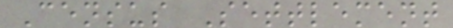Census Settlement
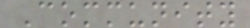Community
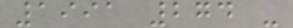1991 274 -
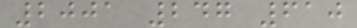2001 247 610
